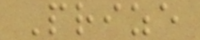Prize
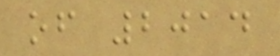of 2014
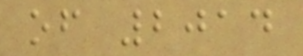of 2014
